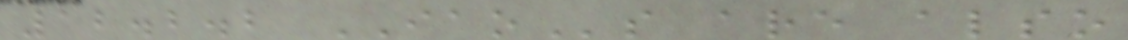12.2.2 IAOs are also
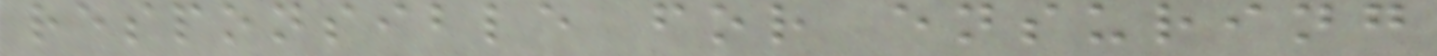responsible for ensuring
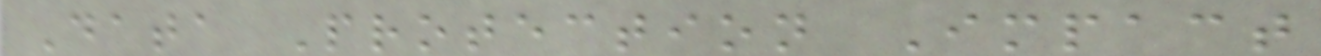Data Protection Impact
